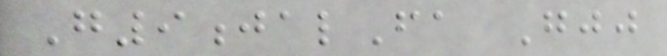G9jalFa Gjj
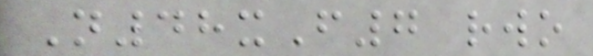N48xF7 rwo
